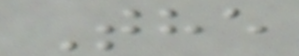The
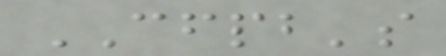CFPB's
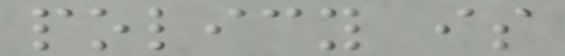policy is
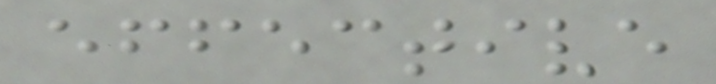effective
